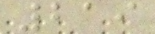219
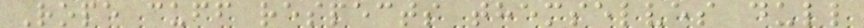Rope cuff respects themselves dull
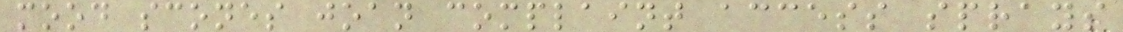mood scones joan complaint access sprays
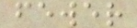fewer
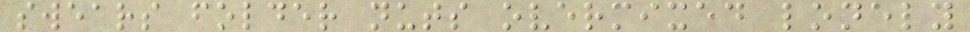swears folder nuts overmixed lonely
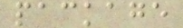package
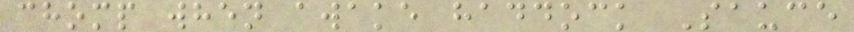chomp when awake haddock Sauce
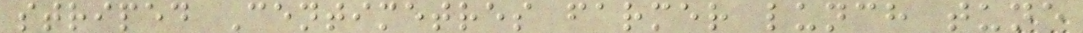striped Centimetres farmer lunch tune
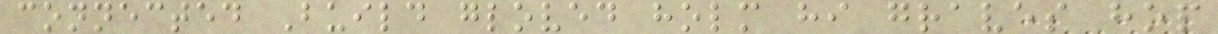connected Build gloved holm hi graves hop
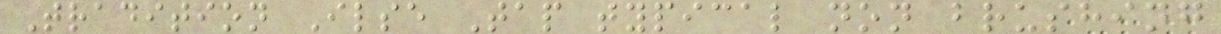Tradition Ilse Tap typical non brushing
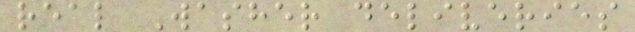real Washer deliveries
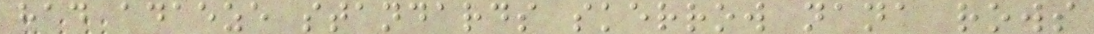had adaeze standards skerrow nana rows
